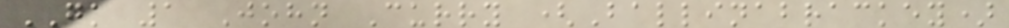GK 1 John Curry (Ballinabrackey)
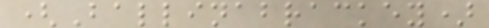(Ballinabrackey)
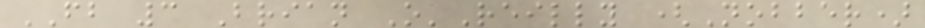FB 3 Brian O'Reilly (Nobber)
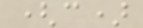(c)
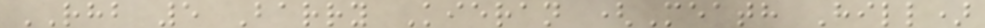RHB 5 Barry Kieran (Meath Hill)
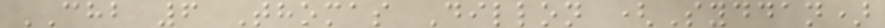CHB 6 Thomas Dillon (Syddan)
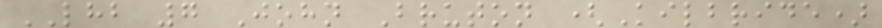LHB 7 John Bruton (Kilbride)
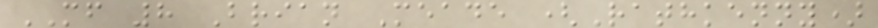MF 8 Brian Meade (Rathkenny)
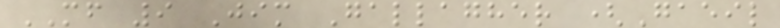MF 9 Jim Gallagher (Gaeil
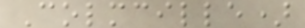Colmcille)
